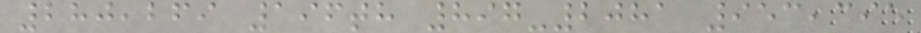280,269 196th 897-2081 953,395
